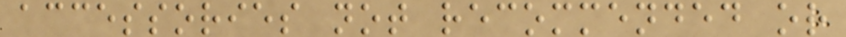accessories not recommended or
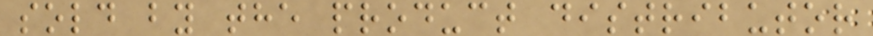sold by the product distributor
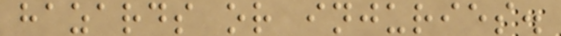hazards or injuries.
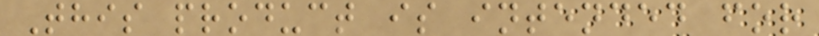This product is intended for
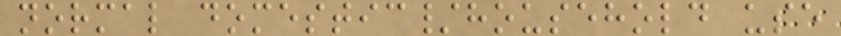normal domestic/household use
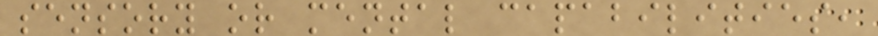sensory or mental capabilities,
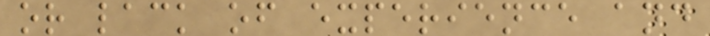or lack of experience and
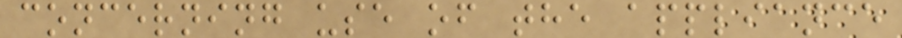concerning use of the appliance
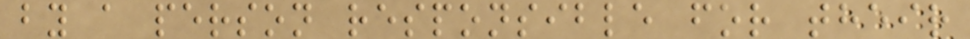by a person responsible for their
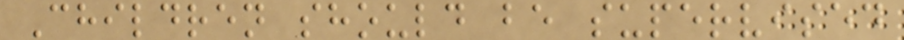Children should be supervised
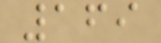169
